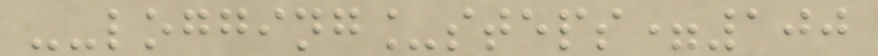--logging_steps=100
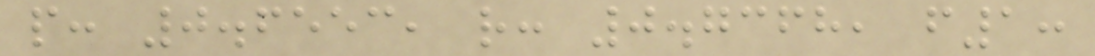p: 0.6553, r: 0.7368, f1:
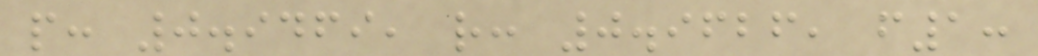p: 0.9469, r: 0.9626, f1:
